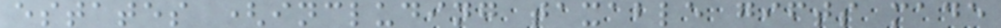estates (including taxable gifts made
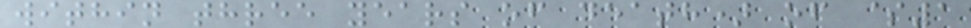within three years of death) of $1
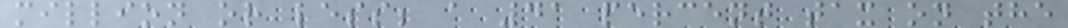million or less; a 41 percent tax on the
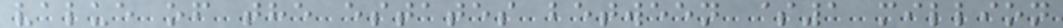value of the estates between $1 million
